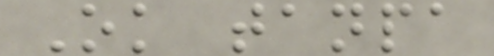Ok tanpa
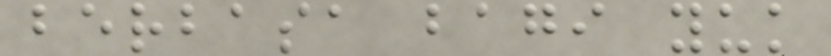berbasa bagi yuk
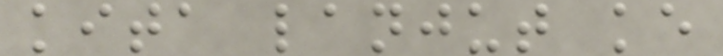kita lanjut ke
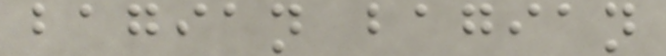bagian bagian
